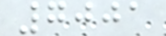7001
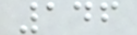146
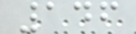146
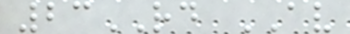23RD AV
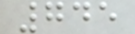745
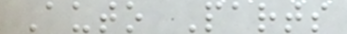Auto Parts
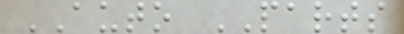AUTO PARTS
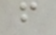f
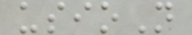usioN
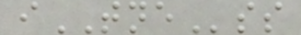iTNEss
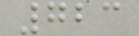723
